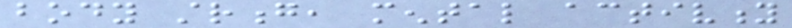body strong, mental activity
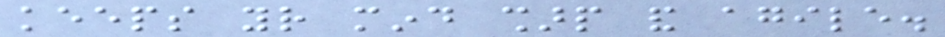keeps your mind sharp and agile.
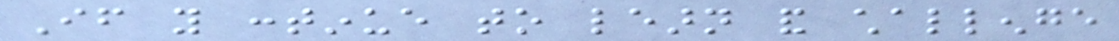If you continue to learn and challenge
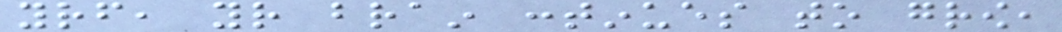yourself, your brain continues to grow,
